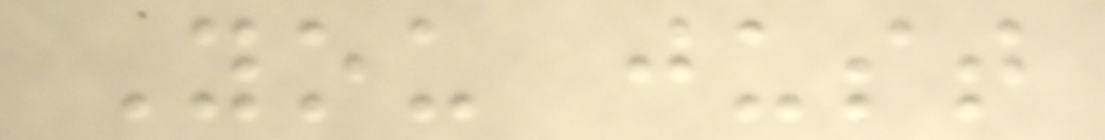You just
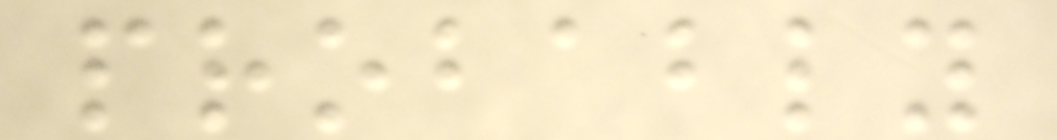probably
